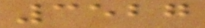3527
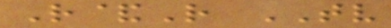R&R TV
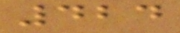424
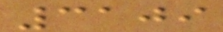3109
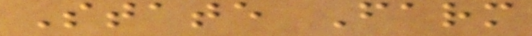State Farm
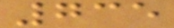735
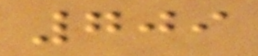709
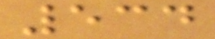534
